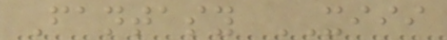Fantasy XIII
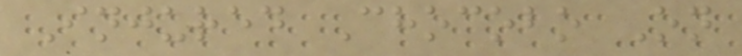Injured Chocobo On
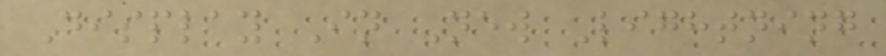Display In New Lightning
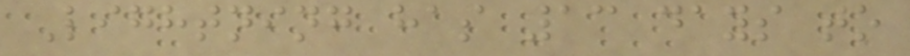Lightning has 13 days to
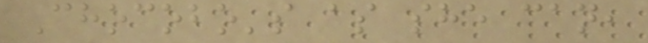Chocobo's as she can,
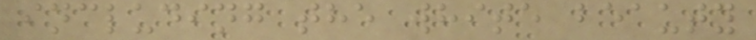including the white beauty
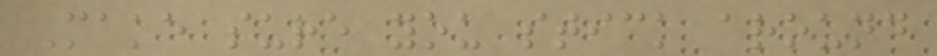Make sure you stick around
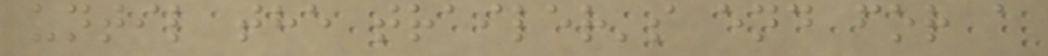until the trailer's end for a
